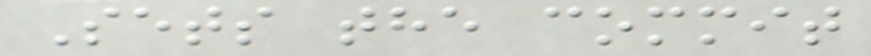Sets the commit
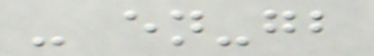- en-gb
